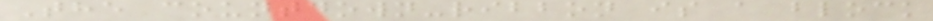The countdown-ribbon is a block
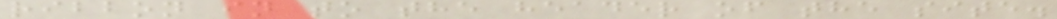ribbon in to the header of the site.
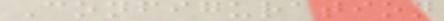Configuration
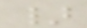}
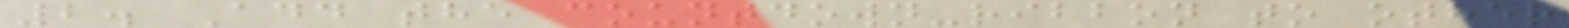2. Add the countdown-ribbon to other
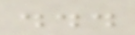...
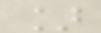]
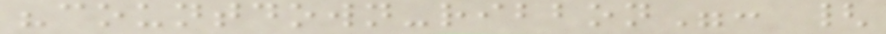"countdown-ribbon": {
